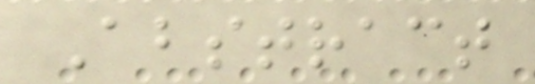Abstract
